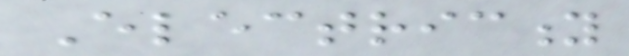Electricity
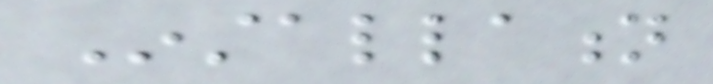Installation
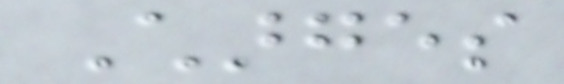Charges
